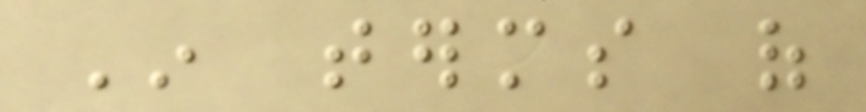In terms of
